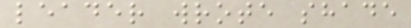leader wrote shade
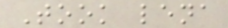Took lena
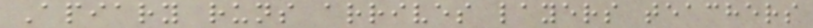Apiary runs arrives layers teachers
